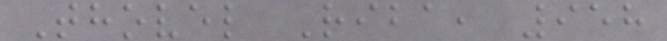Thovel Riba, 958
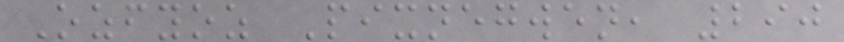Ozfyoz Pixnegwen, 290
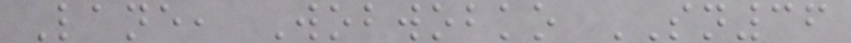Lane, Wobwobko SN36
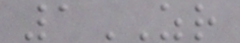1ZR
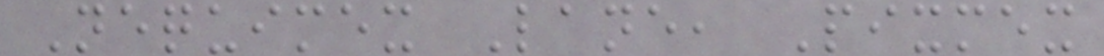Nequimex Lane, Pixmex
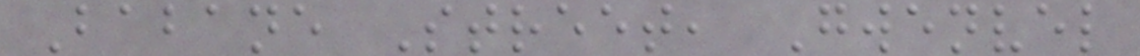Babane Street, Gwenvel
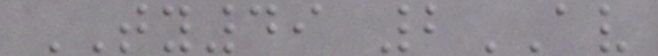TY49 2AV
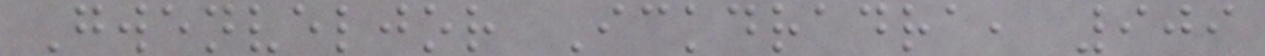Gwenveljor Ickdradra, 909
